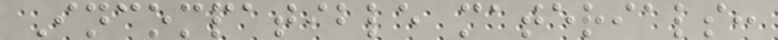Incompatible materials:
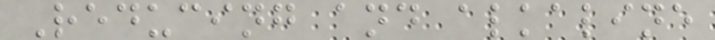Reducing and alkaline
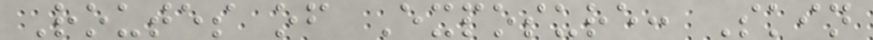Routes of Exposure: Skin
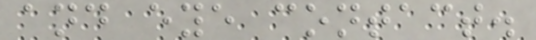and eye contact.
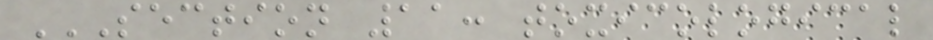SECTION 11: TOXICOLOGICAL
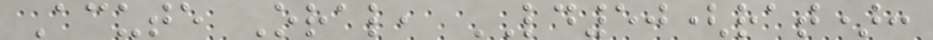Acute Oral, LD50(rat):
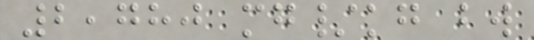2,780 mg/kg bw
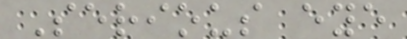Serious eye
